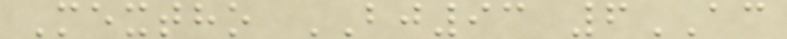Mextho BJ93 6AC
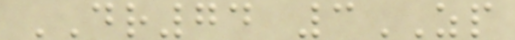DR74 3ZP
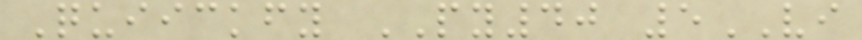Quiickfy PY40 5VI
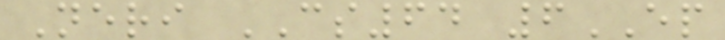Neri CS64 6EP
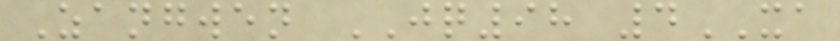Zangwen JQ98 4XA
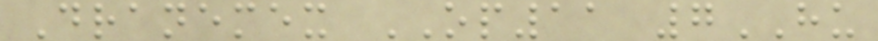Dranemex OP11 7HU
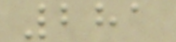281
